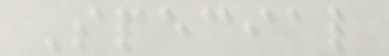Special
